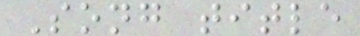Song title
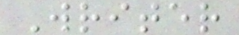Writer
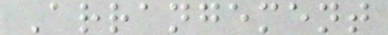Arrangement
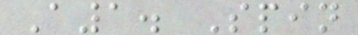A1. Spin
